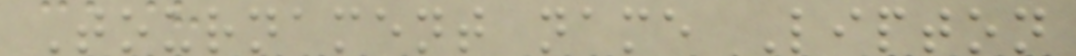Tournament name Lipton
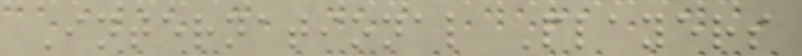International Players
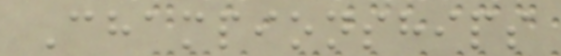Championships
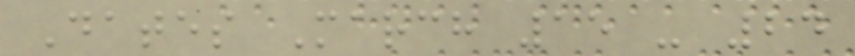Dates March 15 - 24
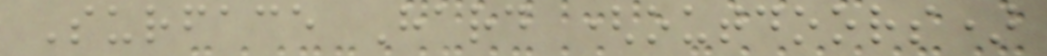Surface Hard (outdoors)
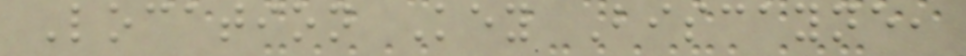Location Key Biscayne,
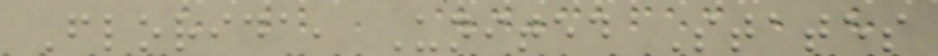Florida, United States
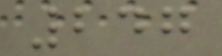247
